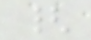{
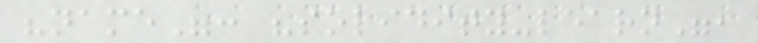"name": "solidity-learn",
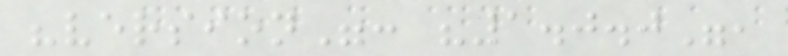"version": "1.0.0",
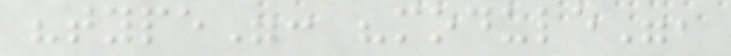"type": "module",
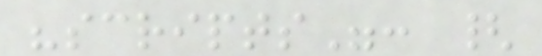"scripts": {
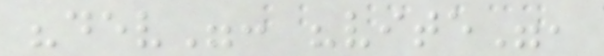"dev": "vite",
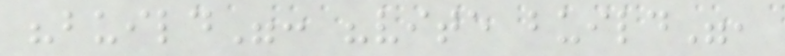"build": "vite build",
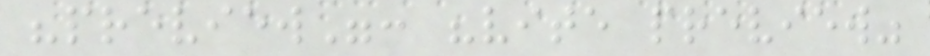"preview": "vite preview"
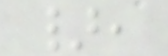},
